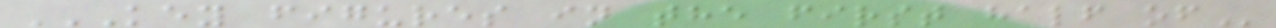KEY FIGURES IN THE FIRST HALF OF
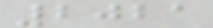2021
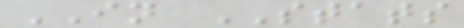IN STATS
